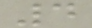4
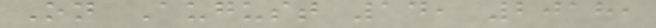On August 14, 2018,
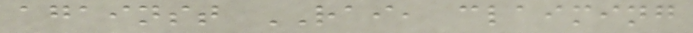against RAI, claiming
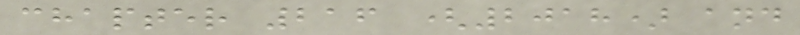chapter 216 (2018) and
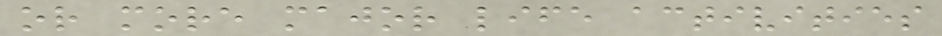or more major life activities
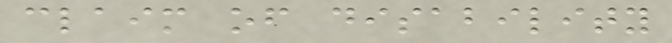claim of disability
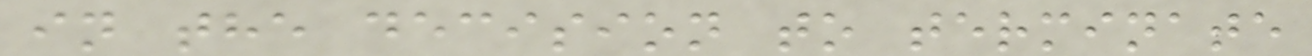in the decision to terminate
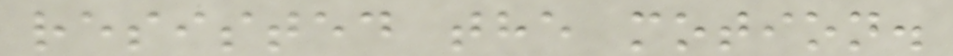resisted the motion.
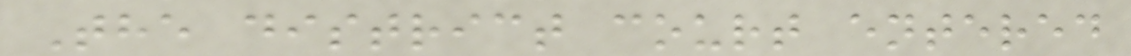The district court entered
